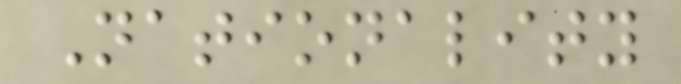Nationality
